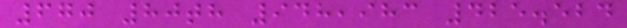670 80th 948,983 425.524
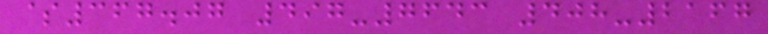$367.07 497-7643 408-2167
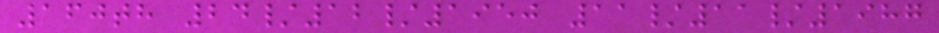160th 24/12/1950 11/11/1987
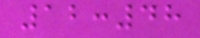12:48
